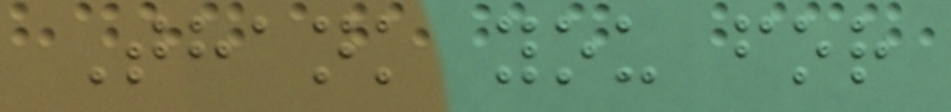Thank you for
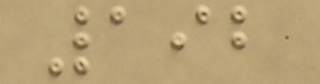192
